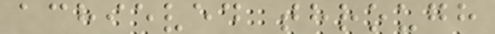achieved through
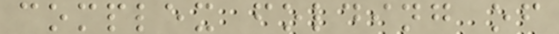complex folding of
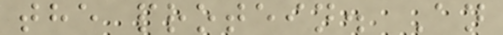the protein. An
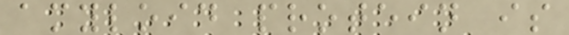amyloid protein is
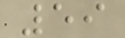59
